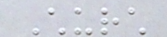Church
